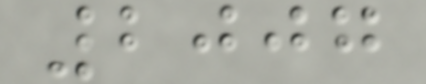2007
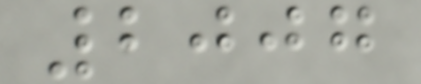2007
